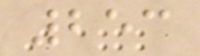253
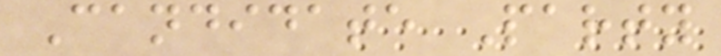Candidate Party
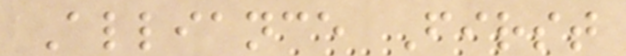Alliance First
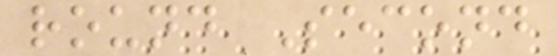round Second
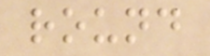round
